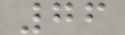76
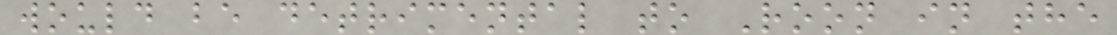would be detrimental to Roon in the
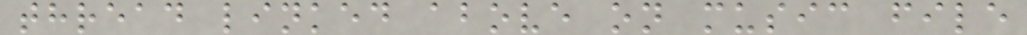thread linked above on music file
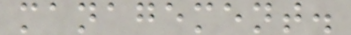management.
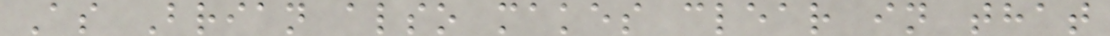As Brian also makes clear in that
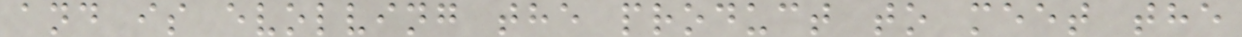and is evolving the product to meet the
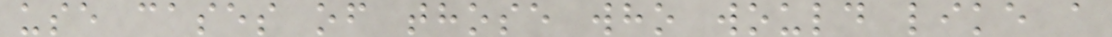use cases of those who would like a
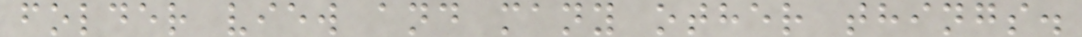folder view and many other things.
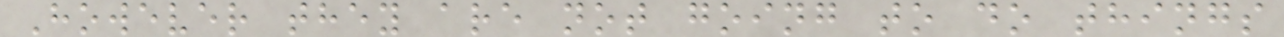However they are not going to do things
